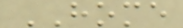HOME
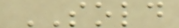SOLD
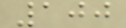100
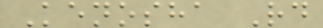Kenosha Rd
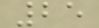25
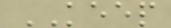KEEP
